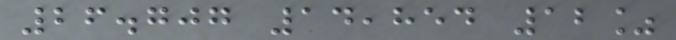26.707 14,854 12%
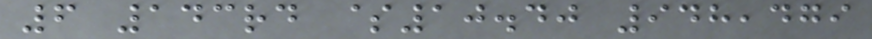6 143rd $10.40 948,479
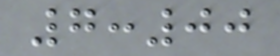7:00
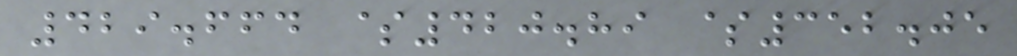429.664 $420.89 $352.05
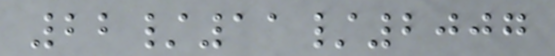22/11/2007
